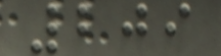209
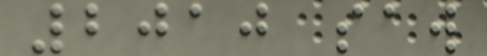2010 saw
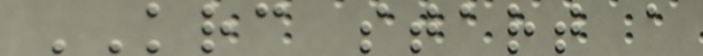KRC start a
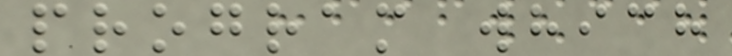program which
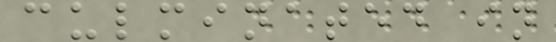culminated in
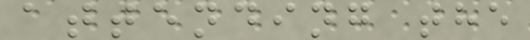attending the
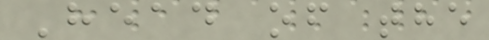Head of the
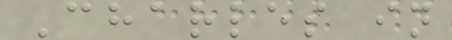Charles in
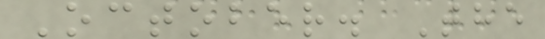October. The
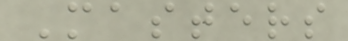Masters
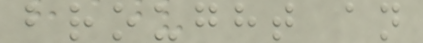brought an
